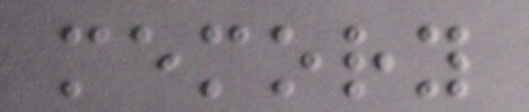memory
